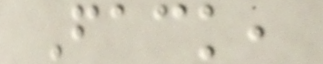Fack,
